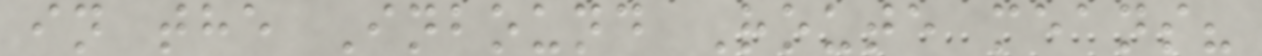in the Inbound Route means?
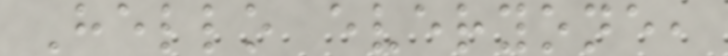Hello everyone,
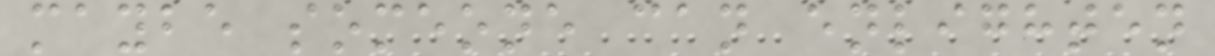maybe someone can enlighten
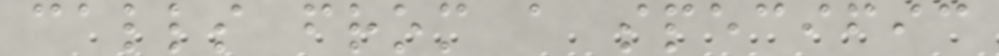calls from a specific
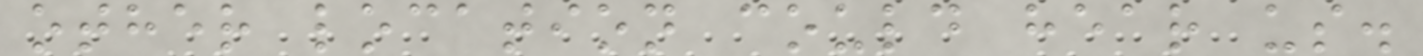other location could hear us.
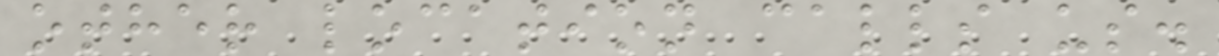other location calls us.
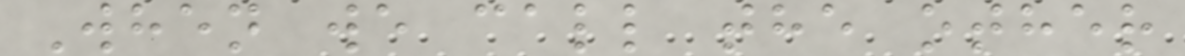When we call the other
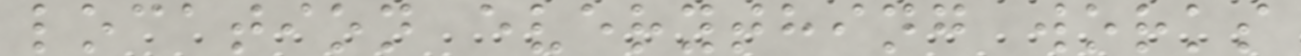location everything works
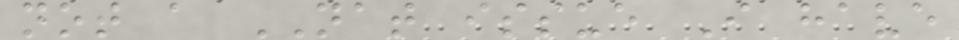not a NAT issue I have
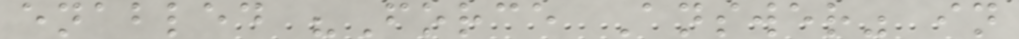enabled "Force Answer" in
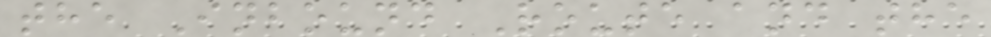the Inbound Route and the
